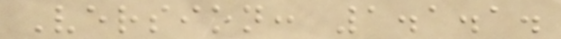Version: 1.1.1.
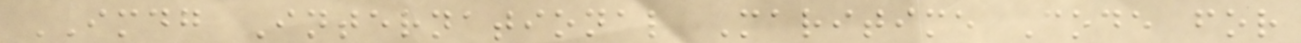IMDG International Maritime Code for
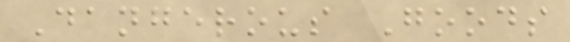Dangerous Goods
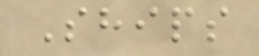Ships
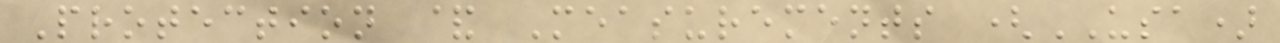Protection & Measurements (USA)
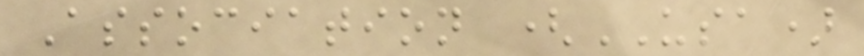Association (USA)
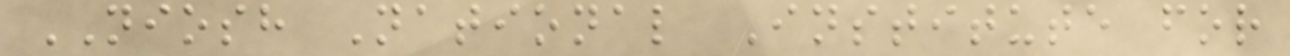NIOSH National Institute for
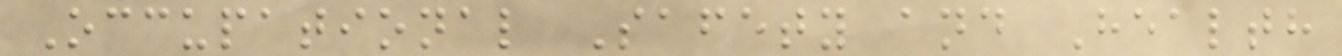Occupational Safety and Health
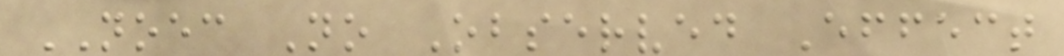NOEC No Observed Effect
